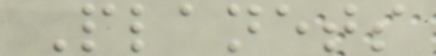Planets
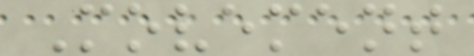Movement
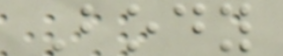Body
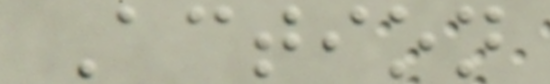Action
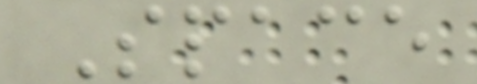Space
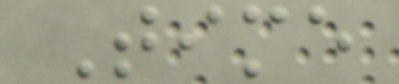Time
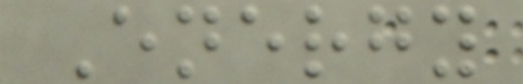Energy
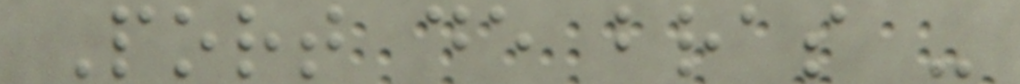Port de bras -
